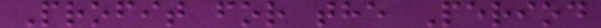Profit for the Period
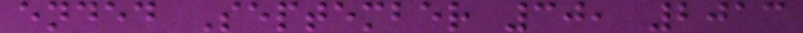ended September 30, 2013
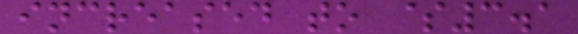increased to $3.1
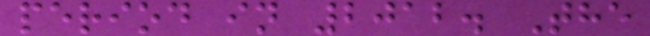period in 2012. The
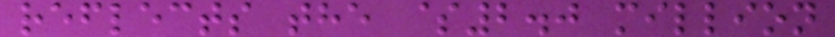reflects the $2.0 million
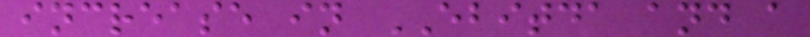increase in EBITDA and a
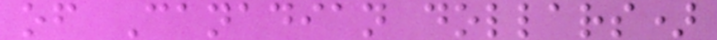of Canadian dollars)
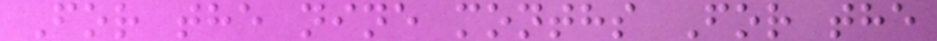For the nine months For the
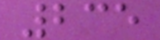235
